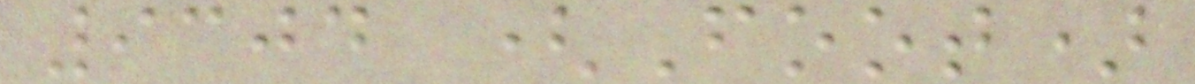9304 (Foot)
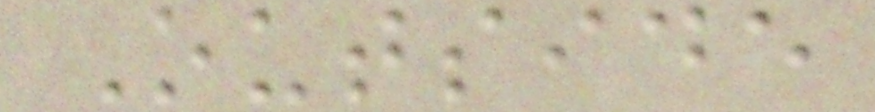Outside
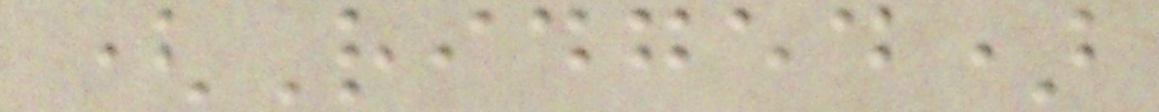(Ridged)
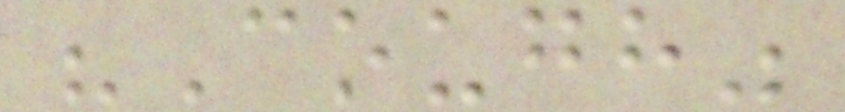"Cough"
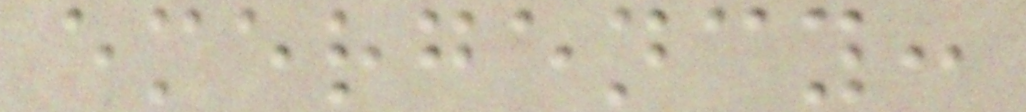emergency:
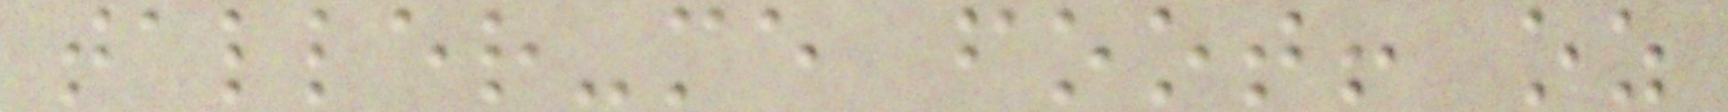taller-me foot! oz
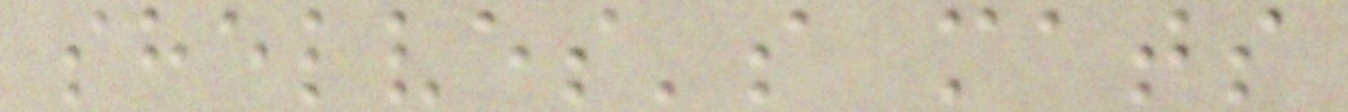shelves's mats
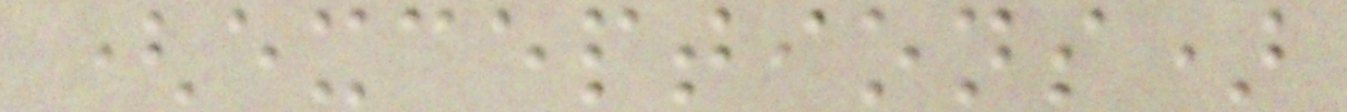(exceptions)
